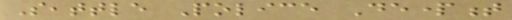Seattle Police Department
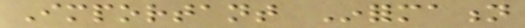Important Information
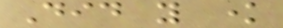Did you know
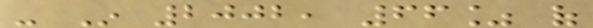- In 2002, 66% of
